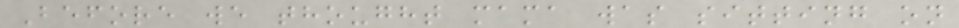Before we thought mama was sitting on
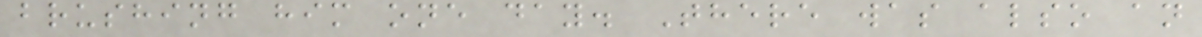brushing him one day. There was also an
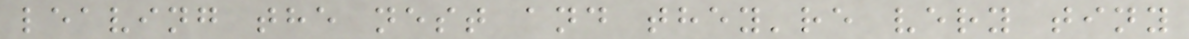leaving the nest and they're very tiny
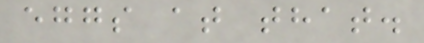eggs at that.
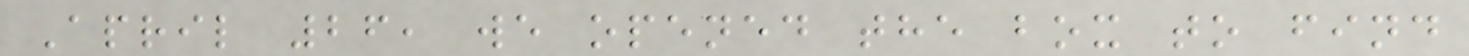April 26, we opened the box to find
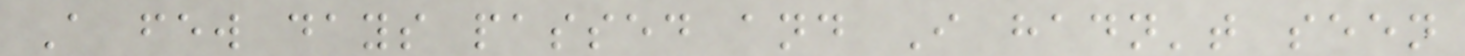A few days passed and I hadn't seen
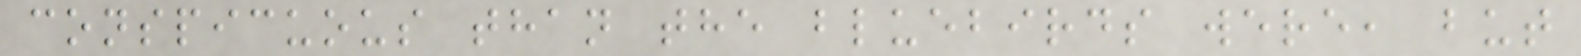conspicuous than the bluebirds were, but
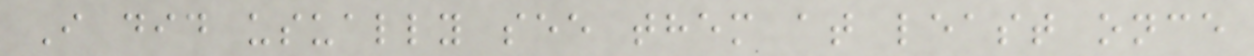I did usually see them at least once
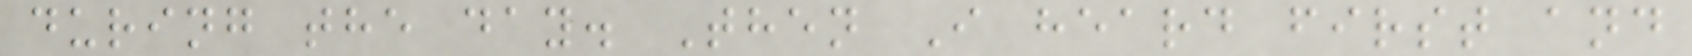during the day. Then I heard first and
